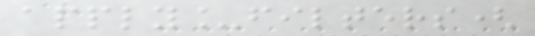apply_filters(
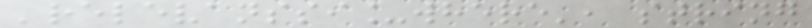'relevanssi_where', string
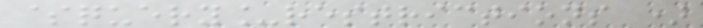$query_restrictions )
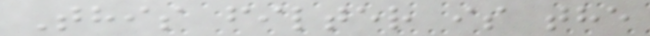This filter is the
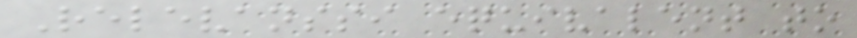Relevanssi equivalent to
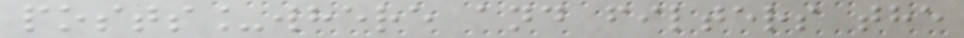posts_where and filters the
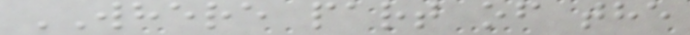WHERE part of the
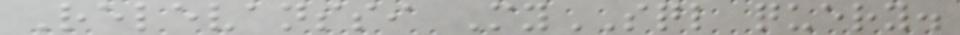Relevanssi MySQL query.
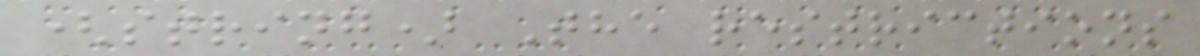(string) The restrictions
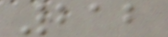212
